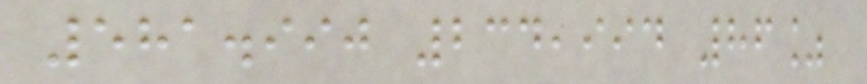581.990 234,994 86%
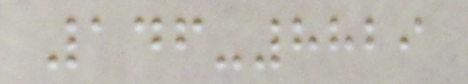146-8829
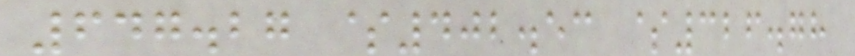647.27 $402.53 $326.78
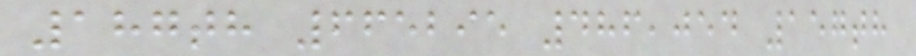187th 665295 486,054 157th
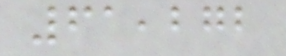61,272
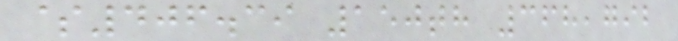$406.39 150th 368,792
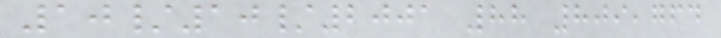10/10/2001 88 809,764
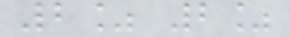2% 2%
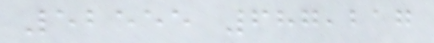52555 687,217
